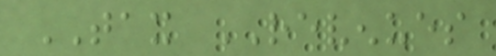TAX REVENUES
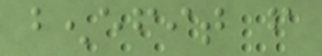benefit from
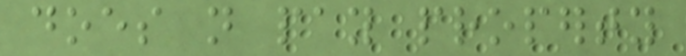does not pay property
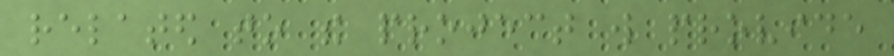related to the project will provide
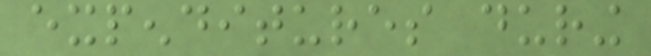expenditures during
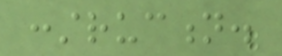construction.
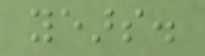years.
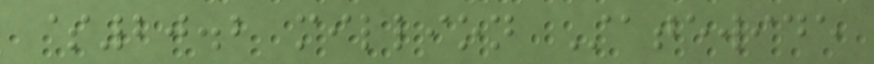$20.2 million Statewide
